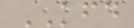KFD
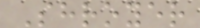Shroyer
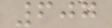607
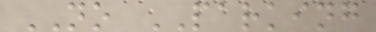NO PARKING
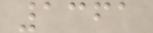1361
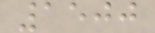1500
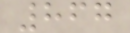867
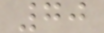70
